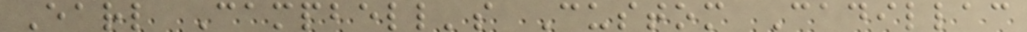Earl Campbell's Custom Cadillac
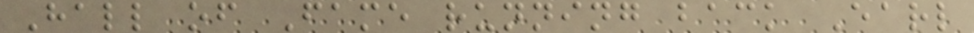Hall of Fame running back Earl
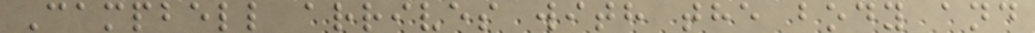Campbell arrives with the body and
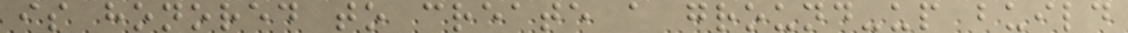is honored to create a ground-up build
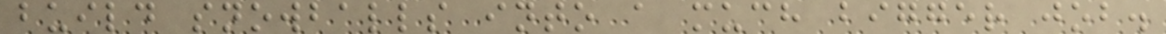build snowballs into a much bigger job.
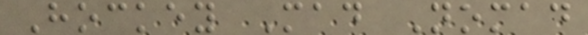Hockey Mad Nomad
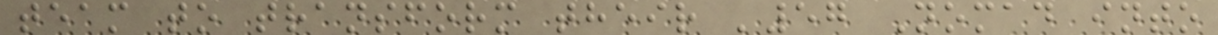team to transform their '57 Nomad into
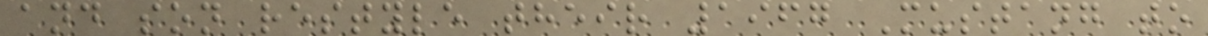and son restyle their 1967 Mustang to
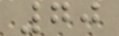70
